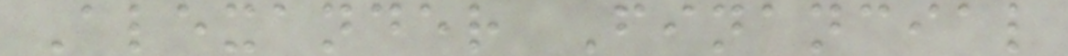Alexander Financial
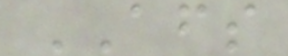AFS
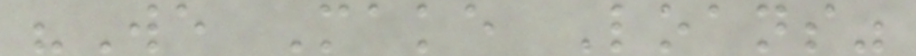"We Make Loans"
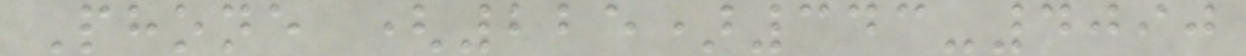Phone (225)343-4090
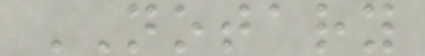NOTARY
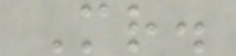Mr.
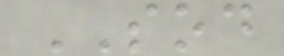SOD
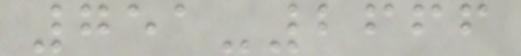751-2666
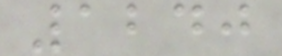1240
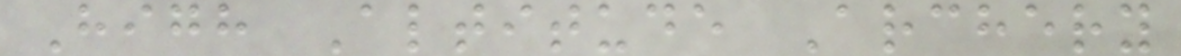High Altitude Archery
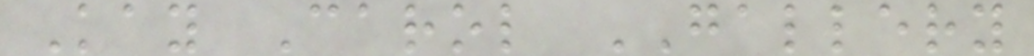Kay Carol GALLERY
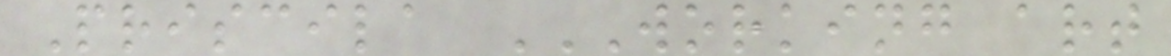Priscila WORKING ART
